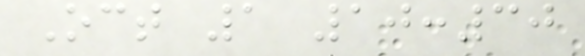Oct 1 10:30
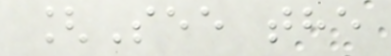[See the
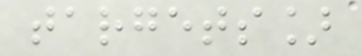targets]
